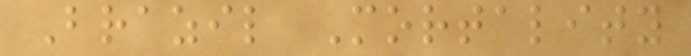Brazil Mortality
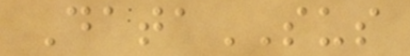DataSUS
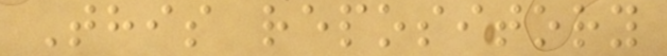This repository
